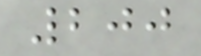200
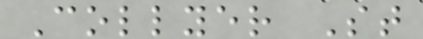Collyer St
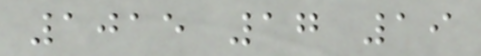1015 17 19
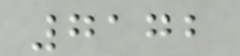7172
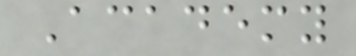Academy
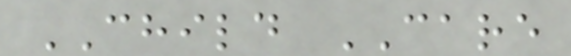CHILD CARE
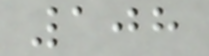108
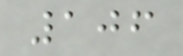106
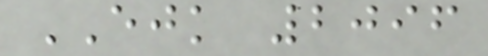EJK 2096
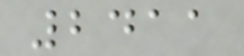2411
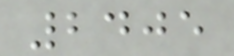2405
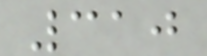310
